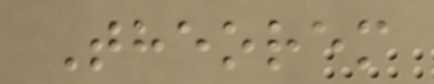Theorem
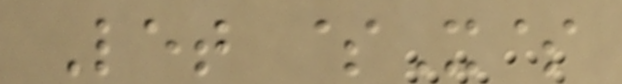Let $X$
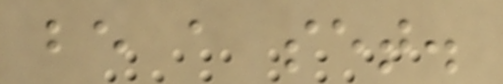be a set.
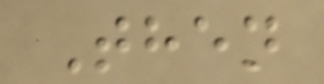Then
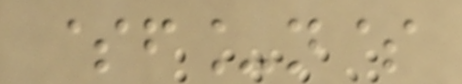$f_n$
